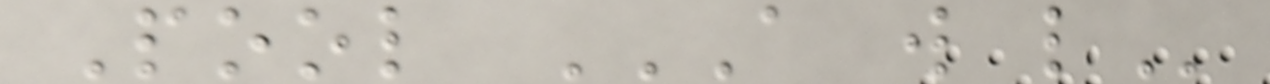Pool A W L
